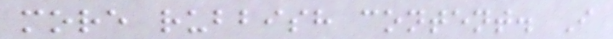more rubbish content. I
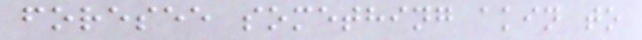foresee something akin to
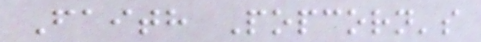Faith Popcorn's
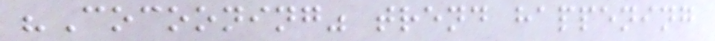"Cocooning" trend happening
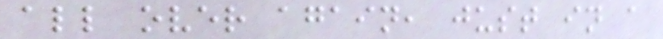all over again, just in a
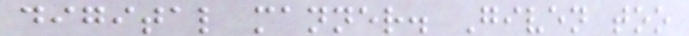digital manner. Given too
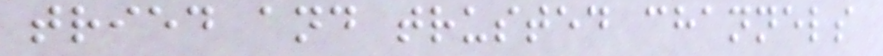tried and trusted channels
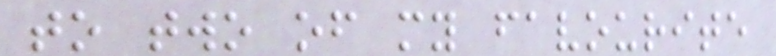to two of my favourite
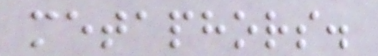metaphors.
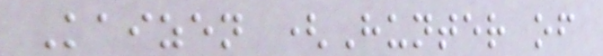Kaizen (Hunter of
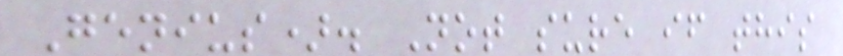Genius). Not sure if this
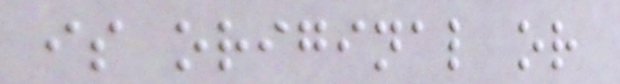is original or
